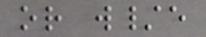or w/e
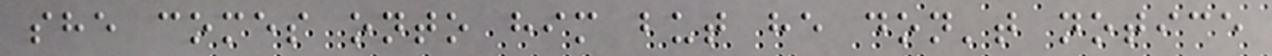she comes onto him but he don't notice
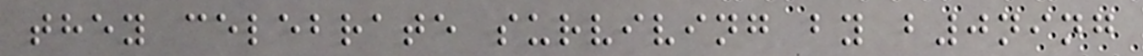they celebrate surviving by b0ning
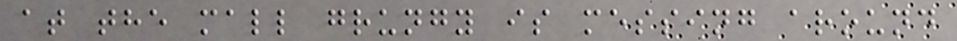at the mall grungy is messing around
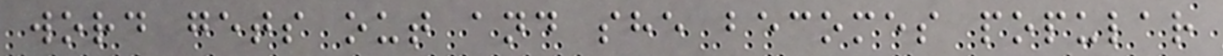word gets out and she becomes popular
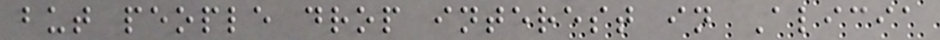but people drop interest in Alicia
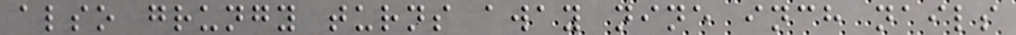also grungy turns away nine inch nails
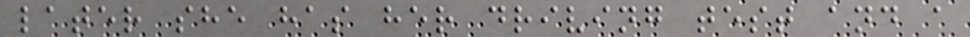later she has her driving test and a
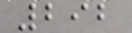292
